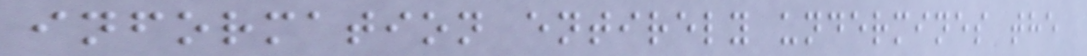information entirely undermines the
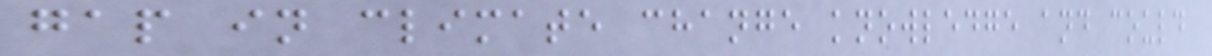gap in climate change knowledge and could
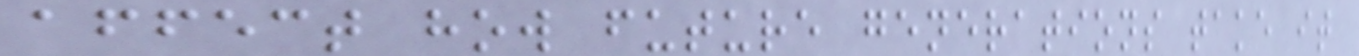affect how future generations take it
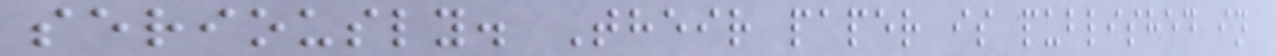seriously. Their paper is published in
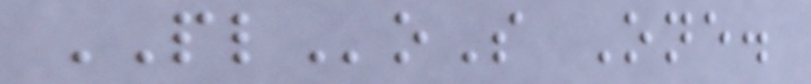PLoS One.
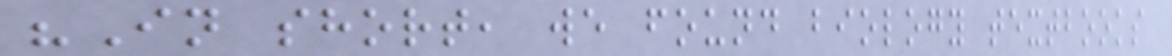"In short, we found biology textbooks
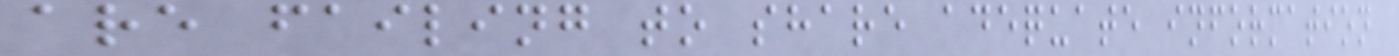are failing to share adequate information
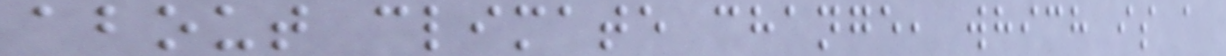about climate change, which is a
